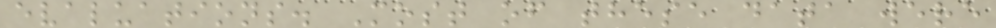evaluations. Most of these data were
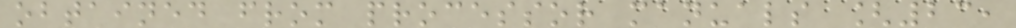obtained from processor manuals [23,
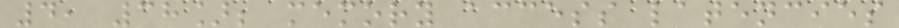4, 38]; memory access latencies
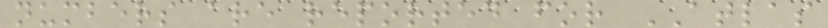numbers are reported for ATLAS
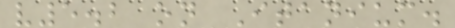v5.2 on Itanium.
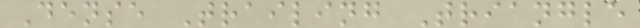Dense Trailing Triangle
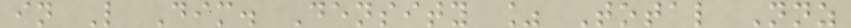in L Dim. Density % Total Nnz
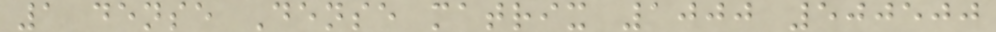1 dense Dense matrix 1000 500500
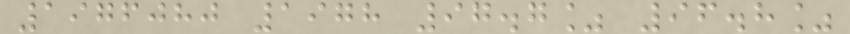1976080 1978 97.7% 96.8%
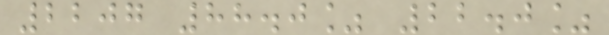2207 88.0% 22.0%
